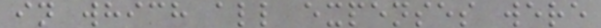in which all expenses were
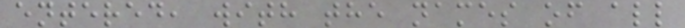entered, with the names of all
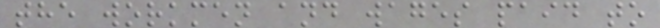the workmen and wages paid to
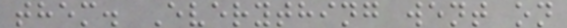them. Everything went on
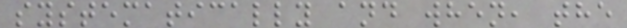systematically and when, the
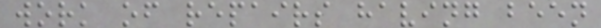work of repairs having been
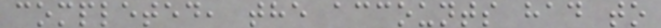completed, the accounts had to
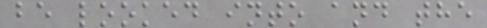be looked into and the
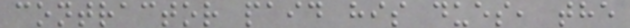contractor paid his dues, the
